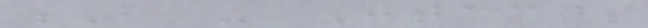B - Contacts
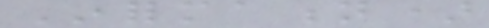Information)
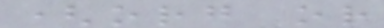(org or
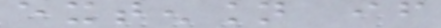extension if
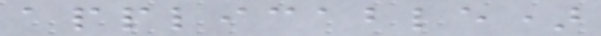applicable)
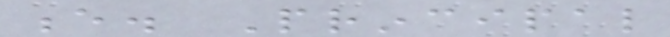e. Principal
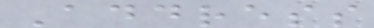Address
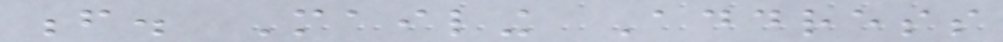f. Mailing Address
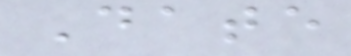Date
